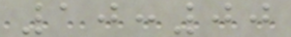10:00
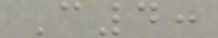C4:
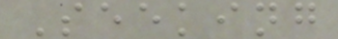Seeking
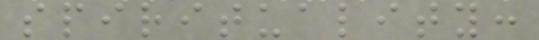spirituality:
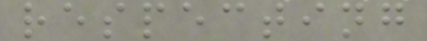respecting
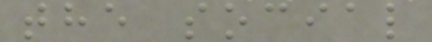the social
